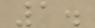1.
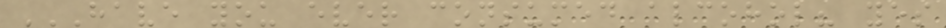HAVE YOU EVER CONSUMED ALCOHOL? YES
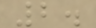2.
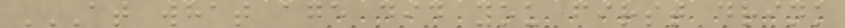AT WHAT AGE DID YOU FIRST DRINK
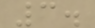3.
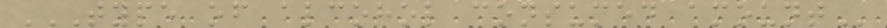TYPE OF ALCOHOL CONSUMED AMOUNT
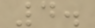4.
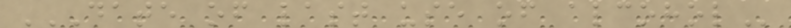DATE OF LAST USE OF ALCOHOL
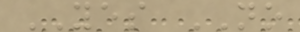YES NO
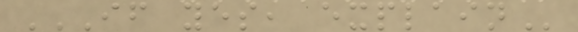IF YES, EXPLAIN
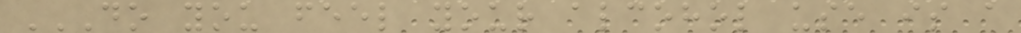DO YOU FEEL YOUR ALCOHOL USE IS A
